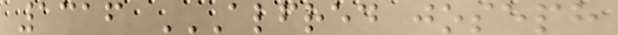1316 ALFRED JOSEPH
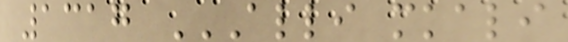1317 ALLI MKALI
